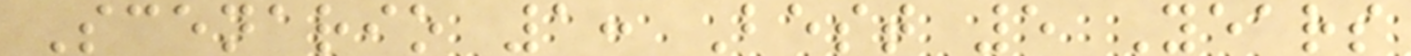Scenario 1: Best 5 Years
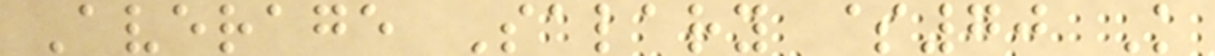Average Salary $70 K
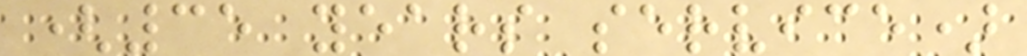(35 years service)
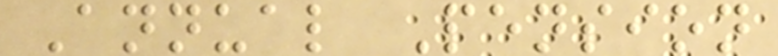Annual Pension
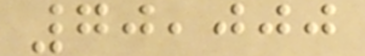70,000
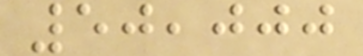50,000
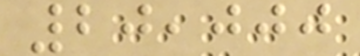20,000
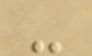-
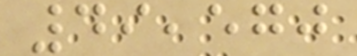49,570
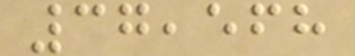37,568
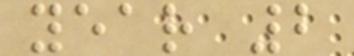year 2
